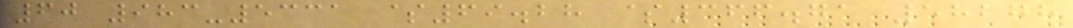60 983-5331 $69.28 $366.71 58278
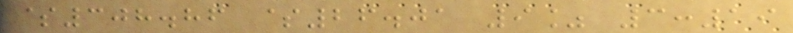$308.86 $26.01 9% 3:19
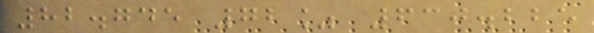82.745 72% 630.225
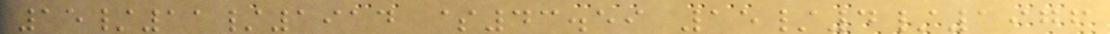15/11/1914 $43.59 15/4/1976
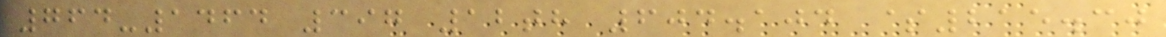764-1464 397 12th 604.104 $215.30
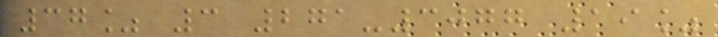37% 3 271-3077 19%
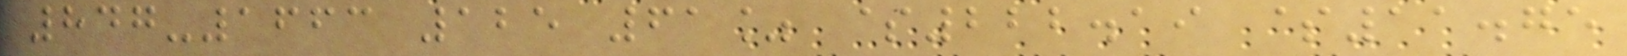847-1663 125 61% $222.19 $11.75
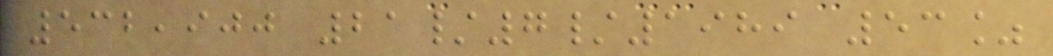532,900 21/7/1989 53%
